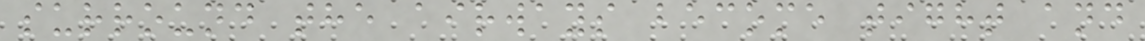surround the airways become tight and
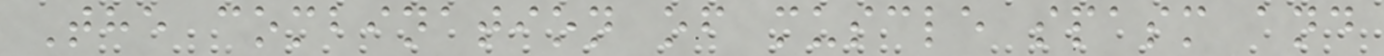The combination of muscle spasm and
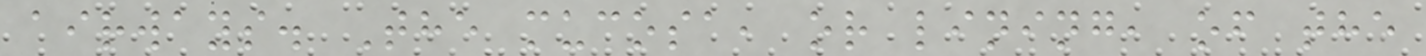airways. The mucosa, or lining, of the
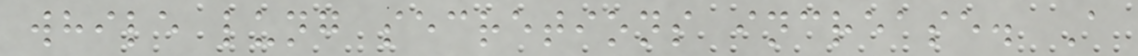while lung secretions increase. A
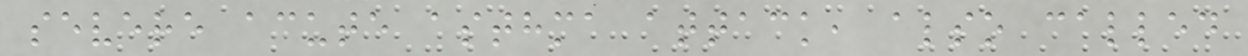severe acute asthma attack, also called
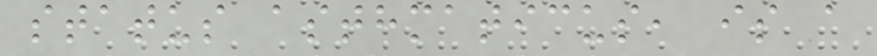status asthmaticus, is a
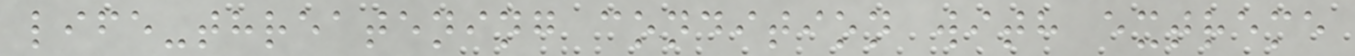life-threatening condition with extreme
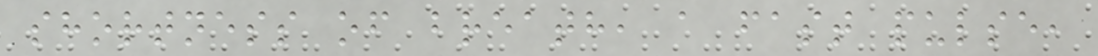shortness of breath, a fast pulse,
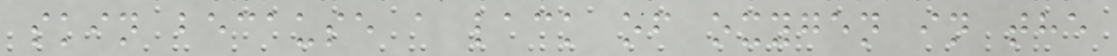skin because a lack of oxygen in the
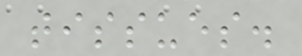tissues.
